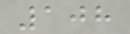108
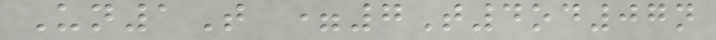Un1T =7T4od07n
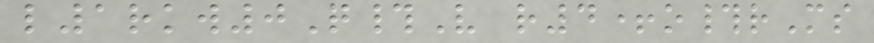l1rkw0Q#V r4+o#rMs
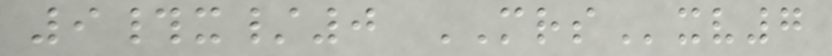9#x/0 MRSxv7
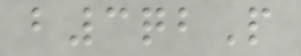b3qbP
